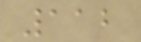112
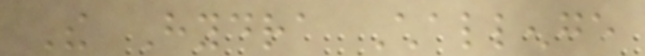The Hydra Challenge
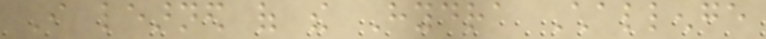I learned of the Hydra Challenge
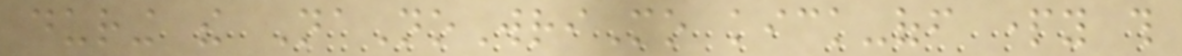during the NaNoWriMo kick-off party this
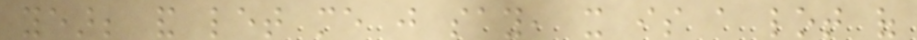year; and let me just say, it is a lot of
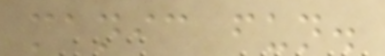manic fun.
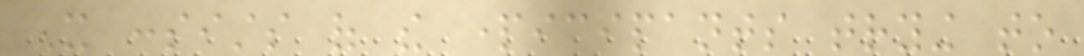It consists of the participants trying to
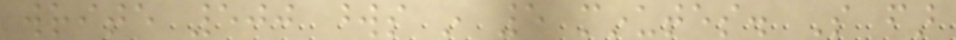write 500 words in 5 minutes. So far
